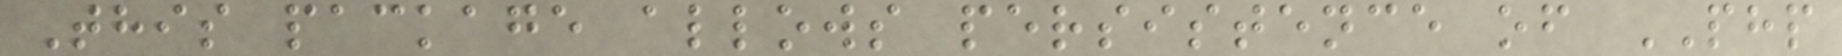This package allows persistence of PHP
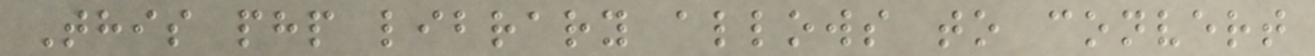This php library allows to convert
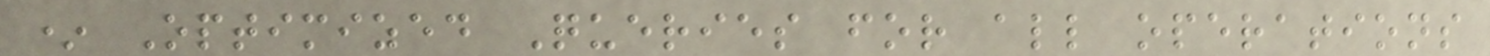* Optimized Queries for all operations
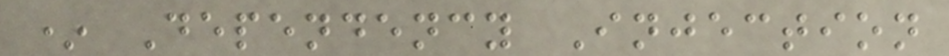* Dependency Injection
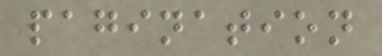pagination
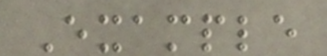Example
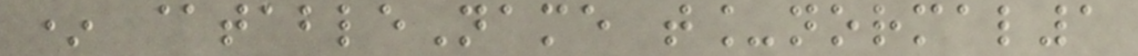* @tableName t_normal1
